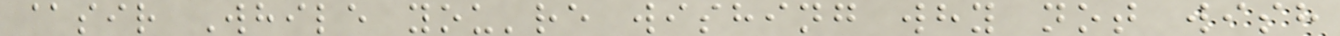@sir While you're wishing why not wish
